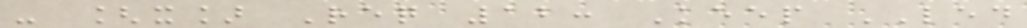- [x] Req 12: Keep LED
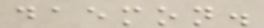daemon.
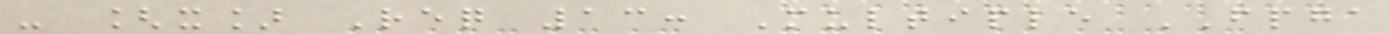- [x] Req 13: Multiple FPGA
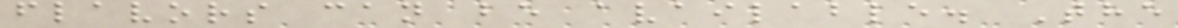flavors can be available. The
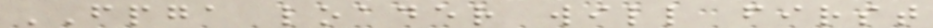FPGA loader will first
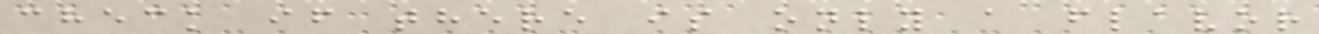check if there is only a flavor
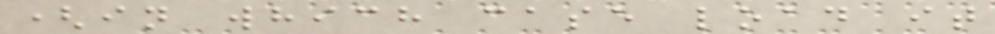(in which case load it
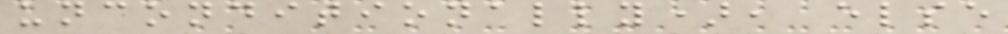unconditionally), else
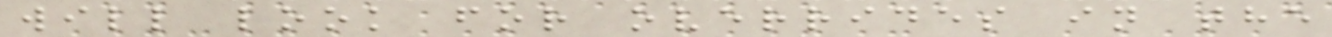will look for overrides in the
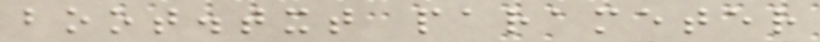boot.txt parameter
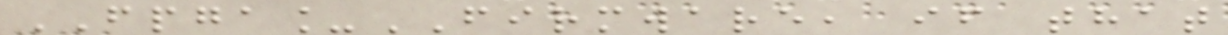FPGA_FIRMWARE, if that
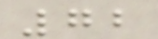72
